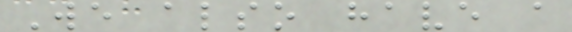We also have a
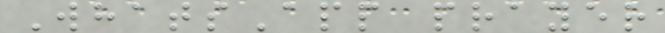WhatsApp prayer
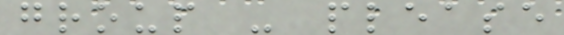group - please
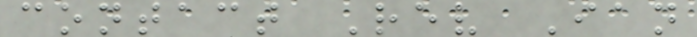contact Rev Ian
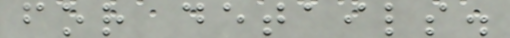for details.
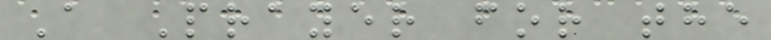A Prayer for the
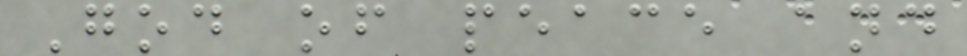God of peace and
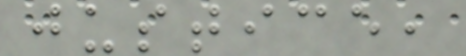justice,
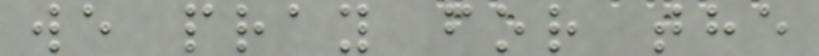we pray for the
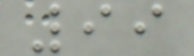99
